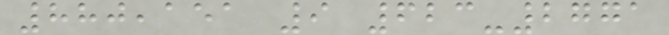880,151 9 623-2771
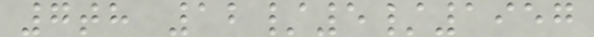7th 12/5/1957
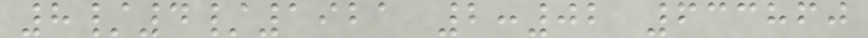8/4/1921 2:02 633860
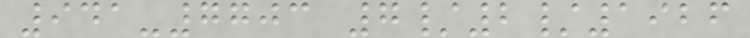941-7703 7/2/1926
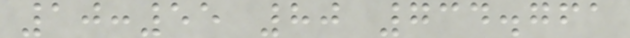10:55 80 734.761
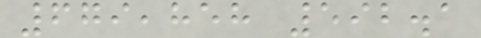679,858 592.1
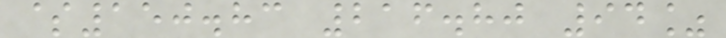$150.83 216.80 94%
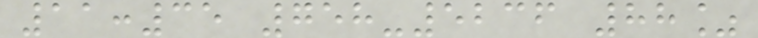11:35 758-5236 88%
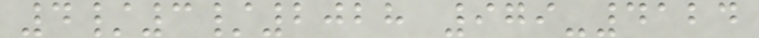4/3/2028 979-4124
